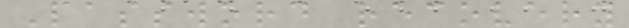Password recovery
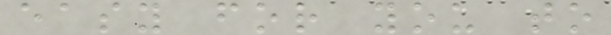easy for you to
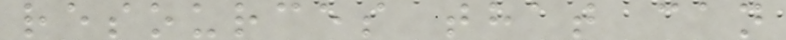resources that can
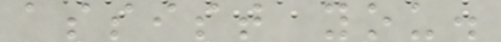assist you.
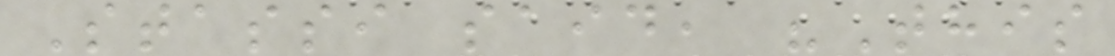Stassi said, "This
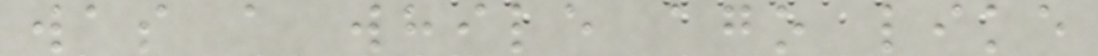was a while ago like
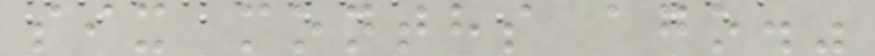six months ago."
